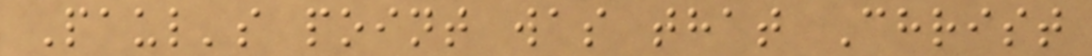Paul's point was that Christ
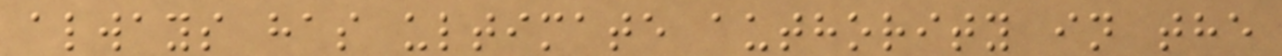always has ultimate authority in the
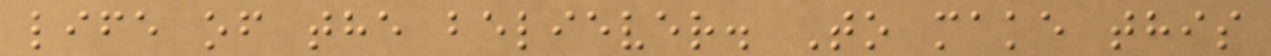life of the believer. To make this
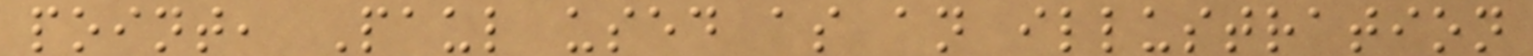point, Paul used as an illustration
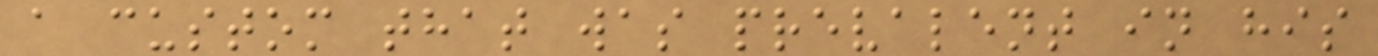a custom that was prevalent in his
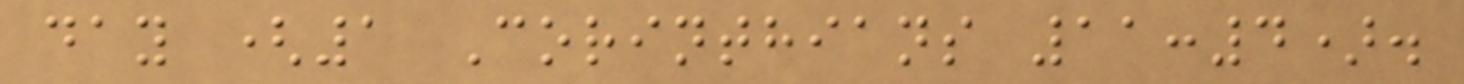day (1 Corinthians 11:4).
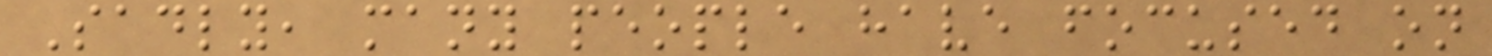Sadly, many people have focused on
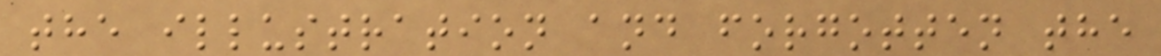the illustration and forgotten the
